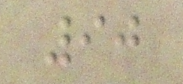90
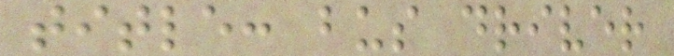title: bus driver
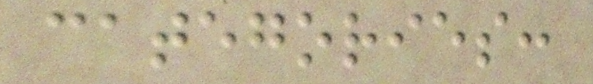categories:
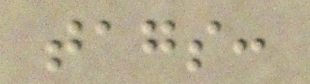tags:
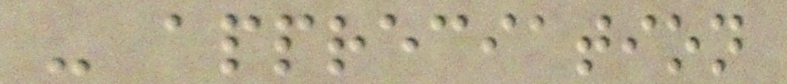- appreciation
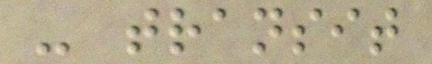- transit
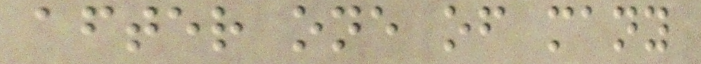after one of many
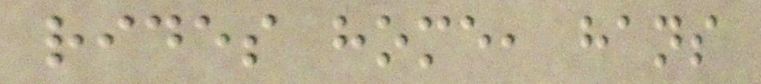rides home, hans
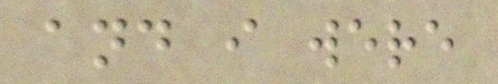and i were
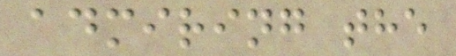admiring the
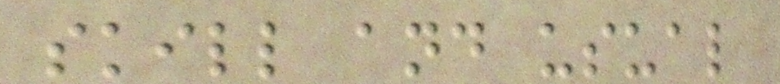skill and usual
